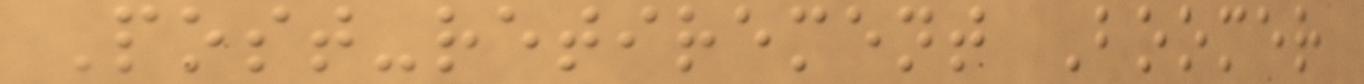Post-retirement Boomer
